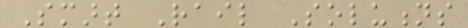Smart Rail Solutions
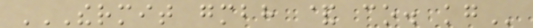THERMIT GMBH & CO. KG
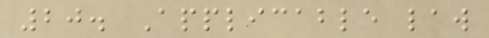20. Applicable law
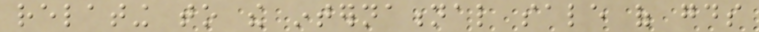relating to the international sale of goods
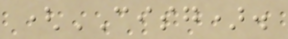(CISG).
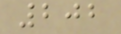202
